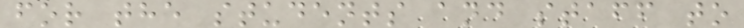for the students and staff to
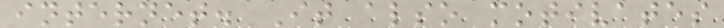internet. It also motivates
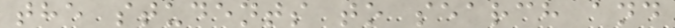the students to search and
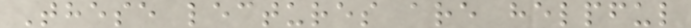These lectures are helpful
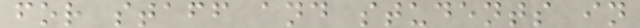for staff and students in
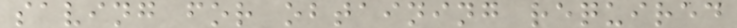saving for obtaining required
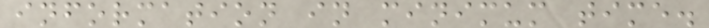information in minimum time.
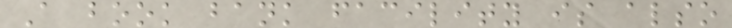A book bank facility is also
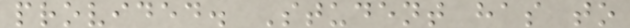provided. Student has to
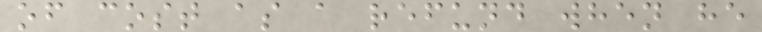of cost as a refund when he
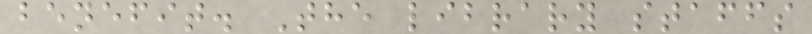benefit. The library staffs
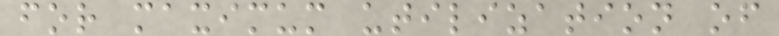for maximum utilization of
